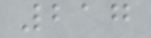217
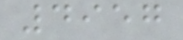4957
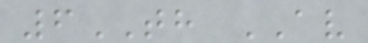6TH AV
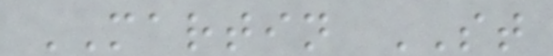MARTIN ST
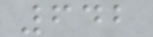642
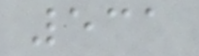531
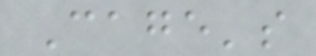Cage's
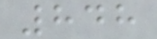848
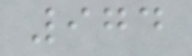974
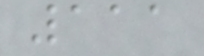111
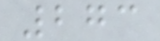273
